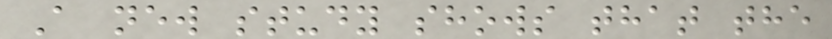A new study shows that the
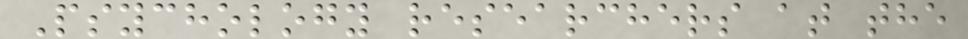Psychology researchers at the
